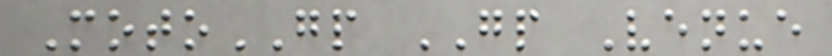MotoGP GP Venue
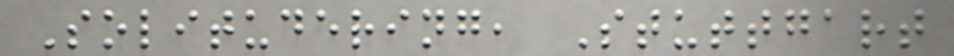Solitudering, Stuttgart
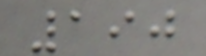190
